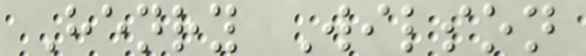Henry Wilson
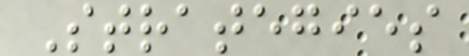Strategies
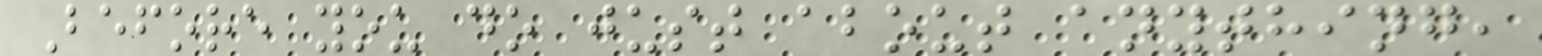Before you do just about anything,
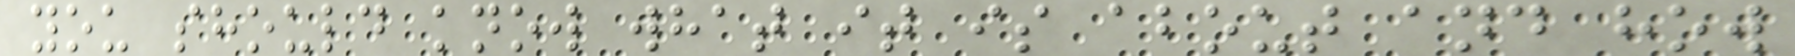you should know what it is about and how
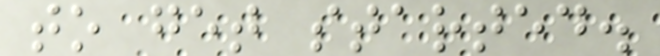to get started.
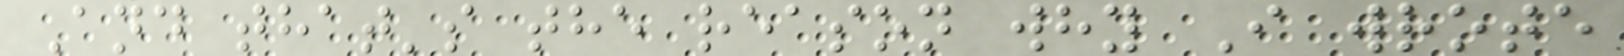And that's the reason why I wrote
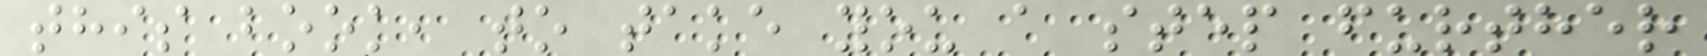this book, to take you a step further
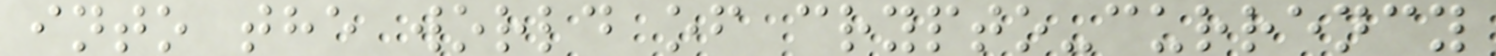into the world of crypto-currency
